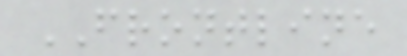FRONTLINE
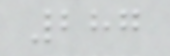287
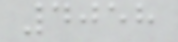4058
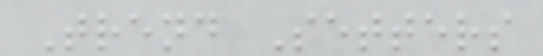Trend Setters
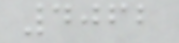4062
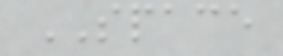SPACE
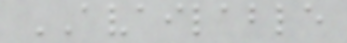AVAILABLE
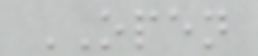OPEN
